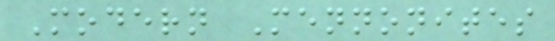Modern Mennonites
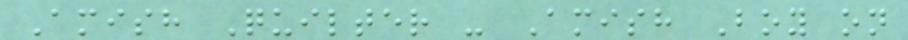Amish Quilter - Amish Boy on
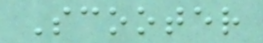Scooter
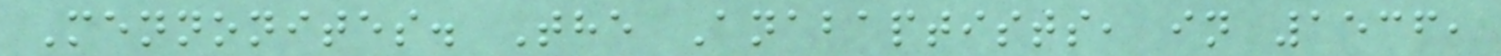Mennonites. The Anabaptists, in 1536,
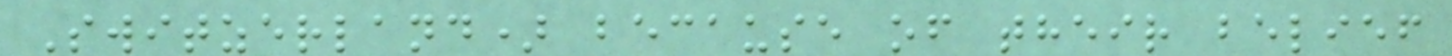Switzerland) because of their belief
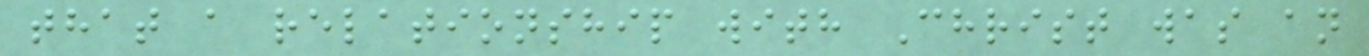that a relationship with Christ was an
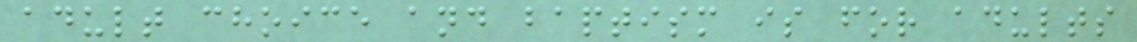adult choice and baptism is for adults
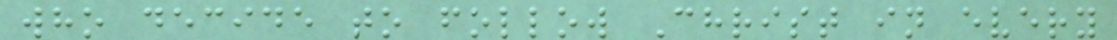who decide to follow Christ in every
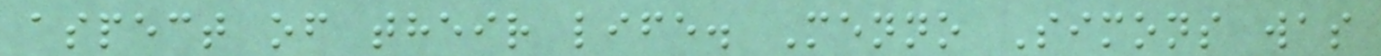aspect of their life. Menno Simons was
